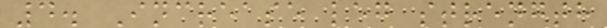4. Increase leg strength
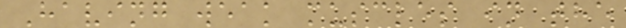Having weak muscles in the
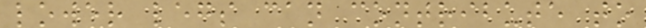lower legs can contribute to
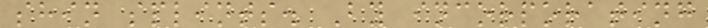shin splints. By incorporating
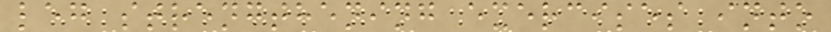leg strengthening exercises into
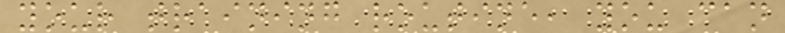your training routine, you can
